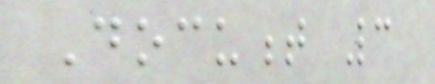Document 3
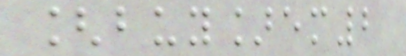[buy]em2
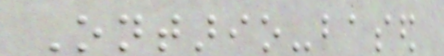Ontario-based
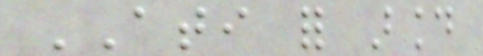ATI for around
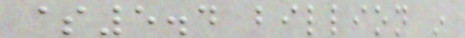$5.4 billion in
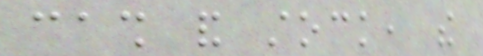cash and stock, the
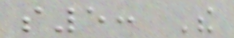s5: The
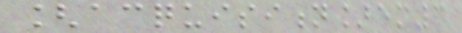[acquisition]em3
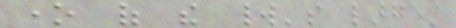one of the world's largest
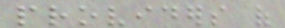providers of
